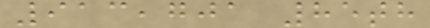913,701 85th
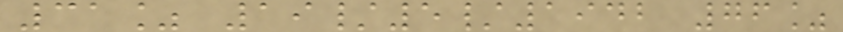31% 19/5/1942 76%
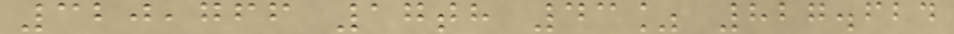320,766 17th 43% 827.624
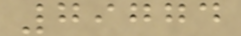79774
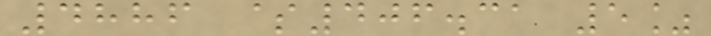4886 $406.31 5%
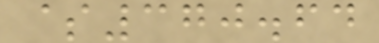$370.64
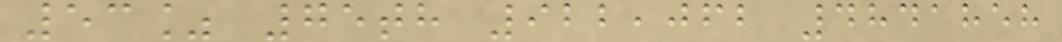53% 75th 922,062 4841858
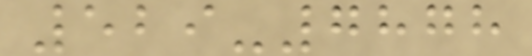529-7878
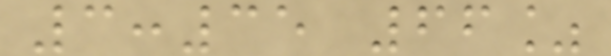3:35 66%
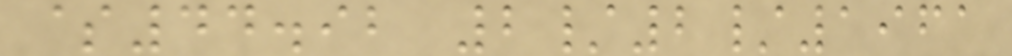$44.92 2/2/1961
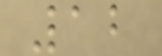12
